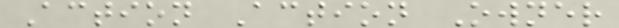Action Action Owner
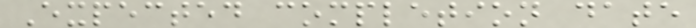Expected completion date
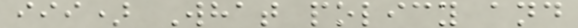iii) What policy and
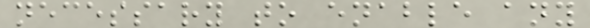necessary to enable any
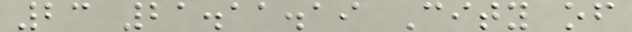23 21.11.19 City of
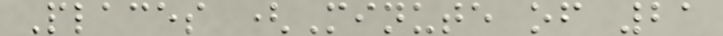Places (Minute of 21
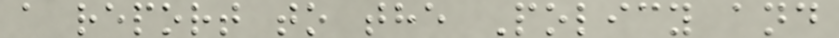a report to the Policy and
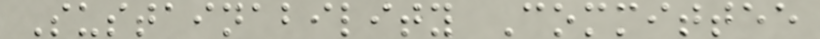Sustainability Committee
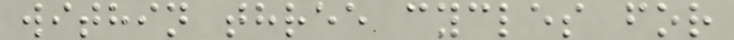within three cycles for
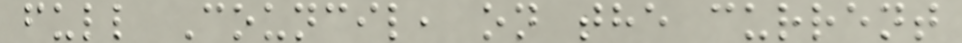full Council, on the current
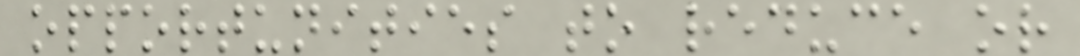opportunities to reduce or
